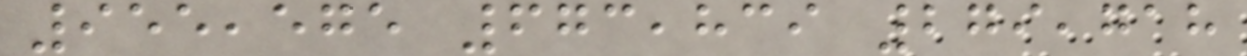955,575 673,839 279,718
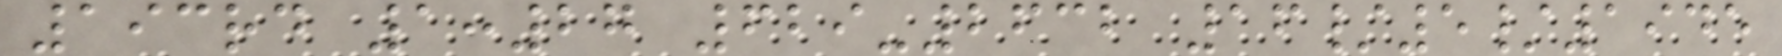193rd 1:27 629-2632 16/5/1945
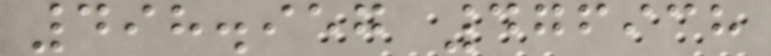498.957 476938
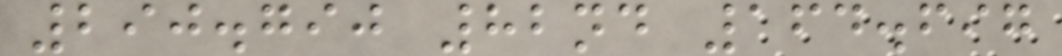290.790 82nd 164.697
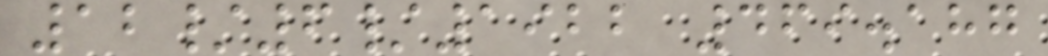12/6/1922 469.187
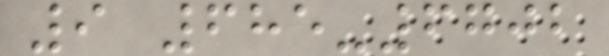9 685-6702
